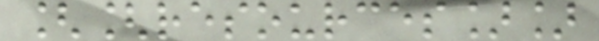[[resources]]
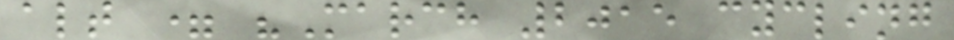alt = "March 2015 cycling
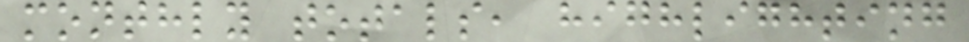monthly totals, highlighting
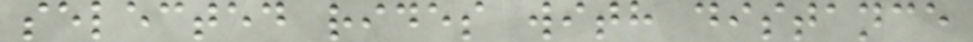selected rides with distance
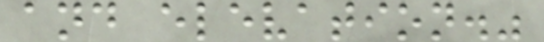and elevation."
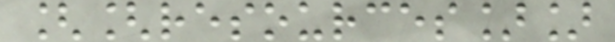[[resources]]
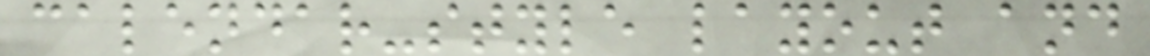calendar-style layout and
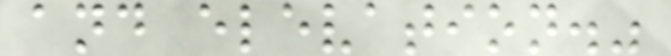and elevation."
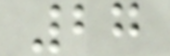27
